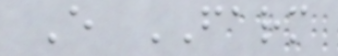E FARM
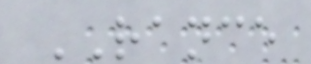RANCE
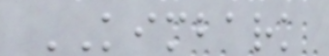KIMBARK
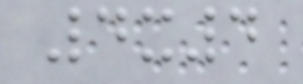4x4
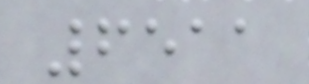6511
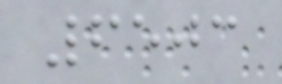6503
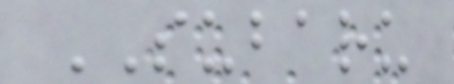SUBARU
